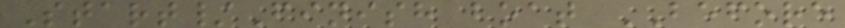Start/Finish boat BEFORE
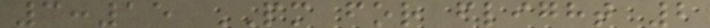3:15 PM for flight 2
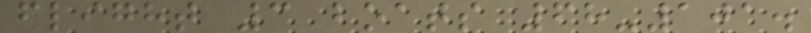flight 3 boats 68-101.
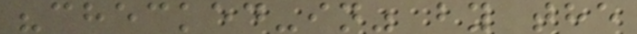"checked-in" by the
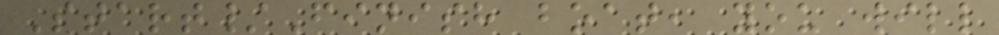Start/Finish boat, you will
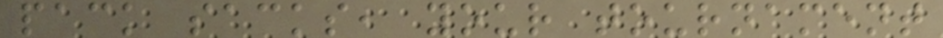pack sacks, your tournament
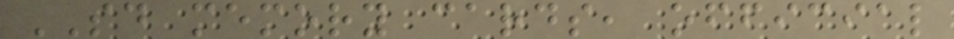SD memory cards, official
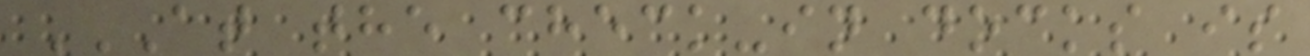AT THE CHECK-IN DOCKS IS
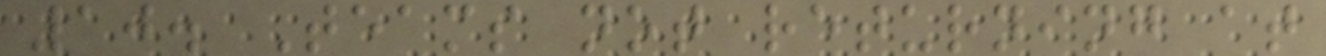10. Teams not returning at
